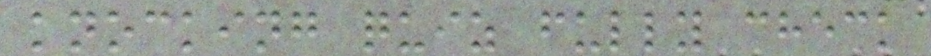knocking quiz fully check
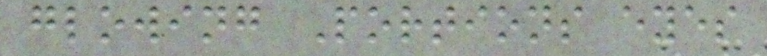glowing Portions eyes
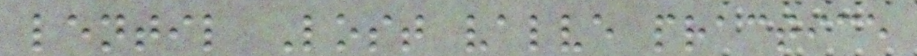lentil Lost valve practice
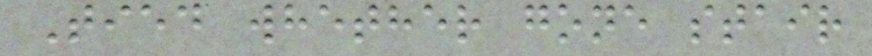Tied whether gone stair
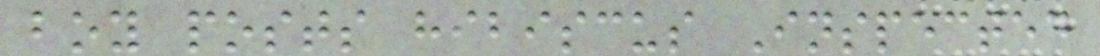boy posts hibiscus Inspected
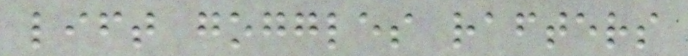lift goggles rafters
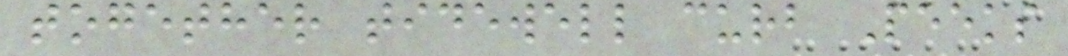together tidewell curb Peeks
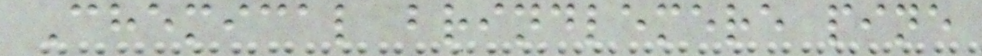Chemical brindlemere pine
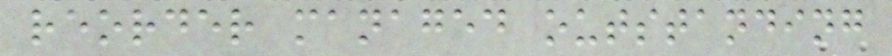reorder managed outstanding
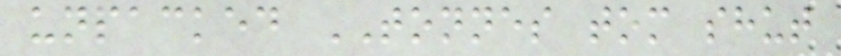unpacked TONNES tom shut
